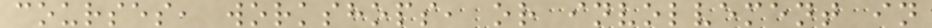courses, workshops, or involvement in
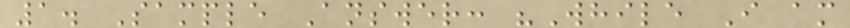1. Sample Answer: "While I am
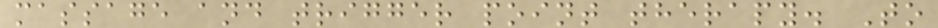massage and trigger point therapy. To
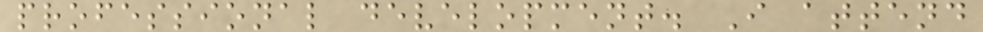professional development. I attend
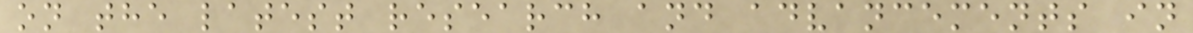on the latest research and advancements in
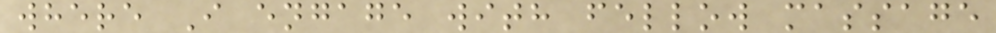where I engage with fellow massage
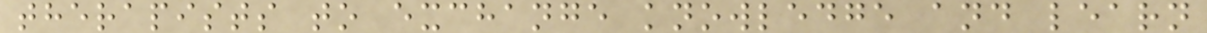therapists to exchange knowledge and learn
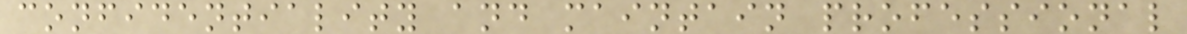confidentiality and maintain professional
